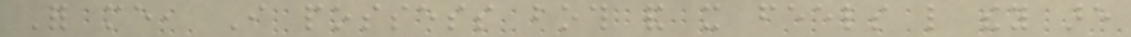For me, I possess both and it feels like they are
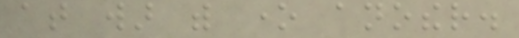at war with one another.
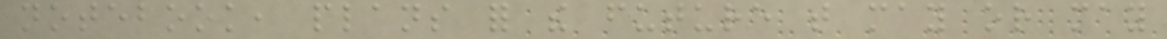notebook, plans for the future that may or may
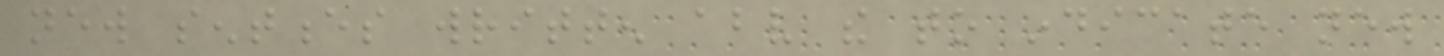new sentences written above the to indicate new
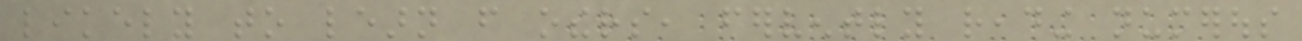likely to learn from others, fervently reading numerous
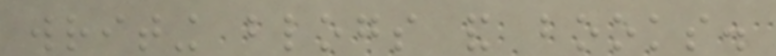writing blogs and books.
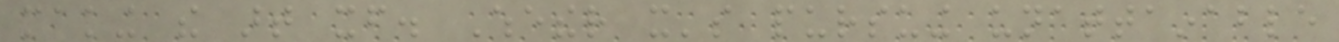making the art itself. Whether it's pursuing unattainable
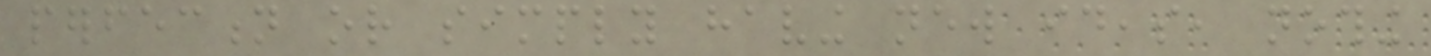perfection or simply having new ideas, nothing
